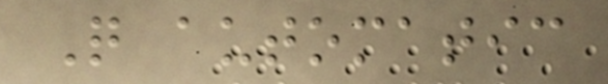Q automatic
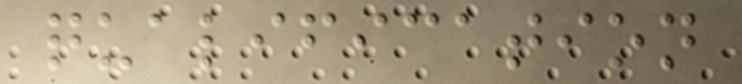qualification
